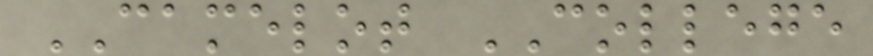CAMELOT COLLEGE
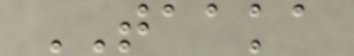TAAKA
